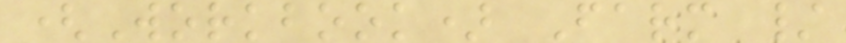(Workbook) Farm /
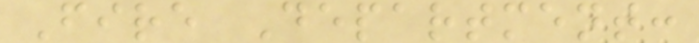Fire Department:
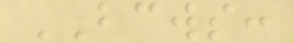BCWS:
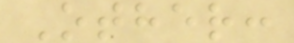Other:
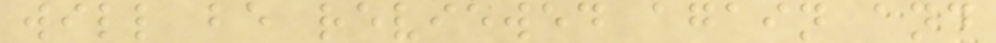will be reviewed again and
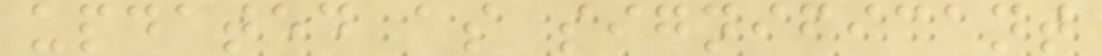updated as significant
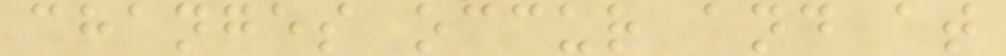changes occur and at
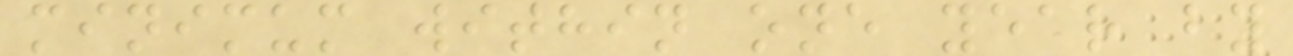minimum within one year by
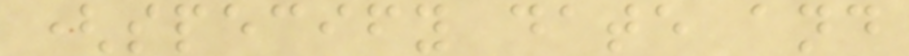(specify date and
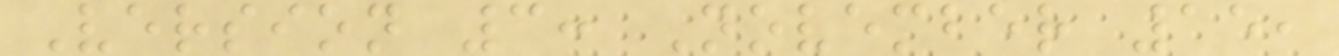Version 3: November 15,
